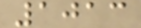1013
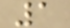1
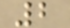2
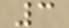3
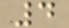4
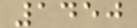1450
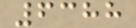6388
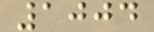1004
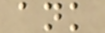ank
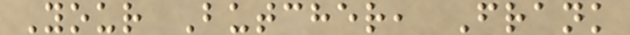Your Butcher, Frank
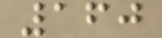160
